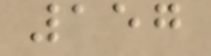157
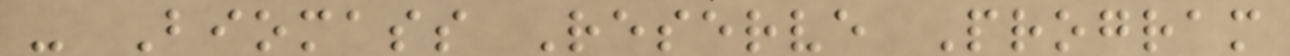- Biomass Reserve Program
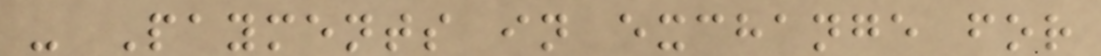- Payments in exchange for
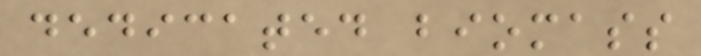dedicated biomass
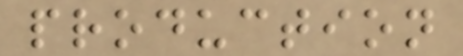production
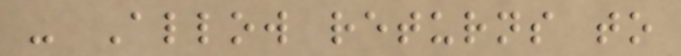- Allow returns to
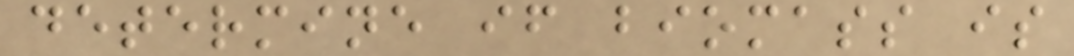determine if biomass is
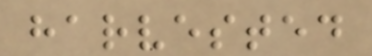harvested
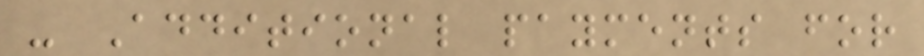- Additional payments for
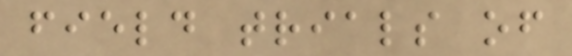field trials of
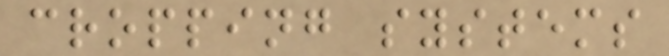cropping systems
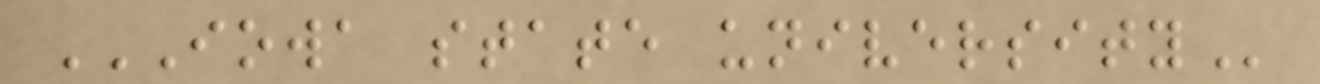IOWA STATE UNIVERSITY
